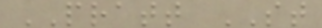PRATT ST
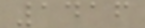1416
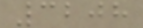3208
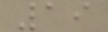19
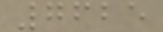7625
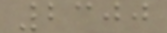2300
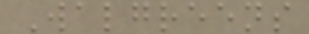Walgreens
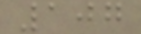107
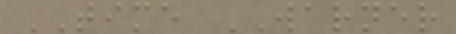TIME WARNER
